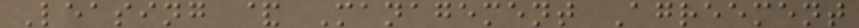Leasing & Management Agreement
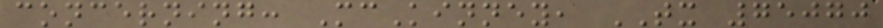concerning: McKinney, TX 75070
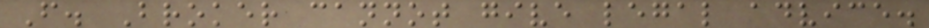F. Broker cannot give legal advice.
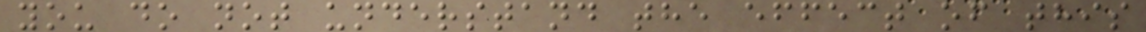you do not understand the effect of this
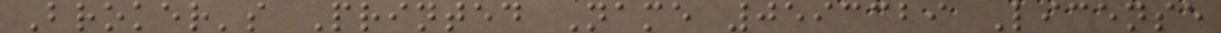Broker's Printed Name 0593329 License
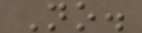No.
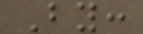By:
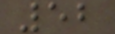52
